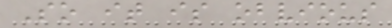So it is obvious
